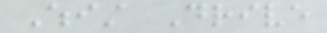Whist Drive
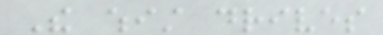The whist drives
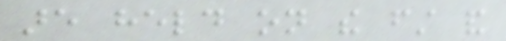are held on the first and
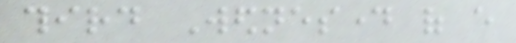third Wednesday of every
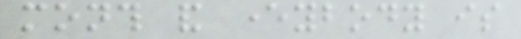month and everybody is
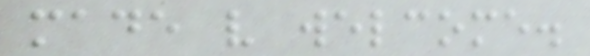made very welcome.
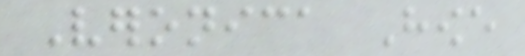Veronica Howe
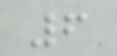6
